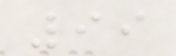99
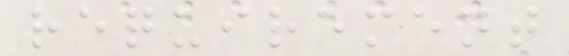requirement
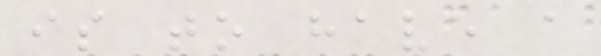is to have a
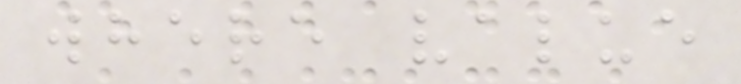where value
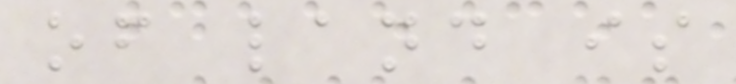of land is
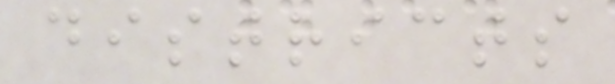districts
